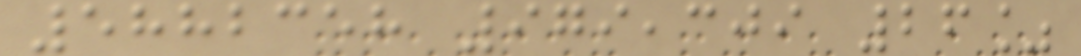5882358 979,309 26%
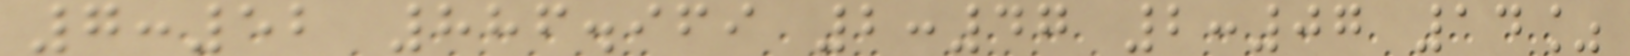7:52 886.969 2:47 2:07 14%
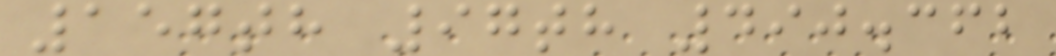157th 97th 490.362
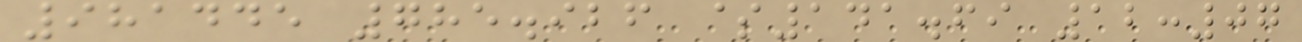981445 785.926 $141.69 12:07
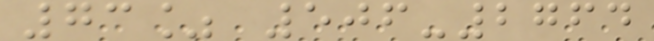73% 506-2764
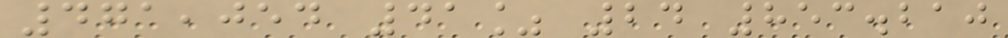471,054 41% 24 853.210
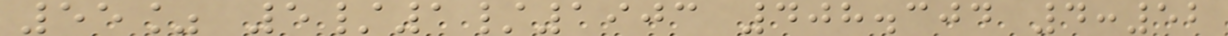55% 5/1/1903 408.304 4:52
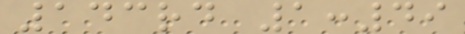143rd 1:49
